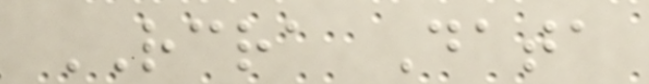RCRA Data
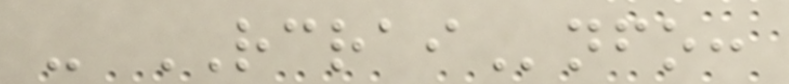- RCRAInfo:
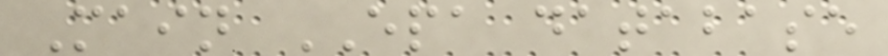Main EPA database
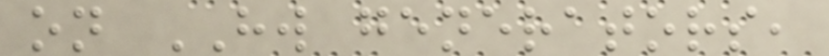on HW generators,
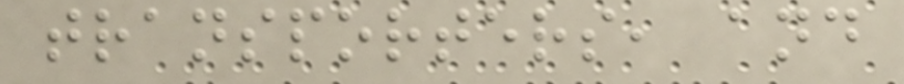transporters, and
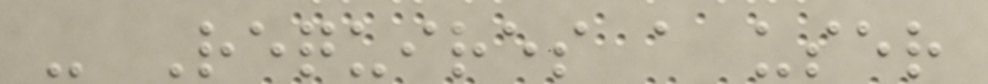- Requires a user
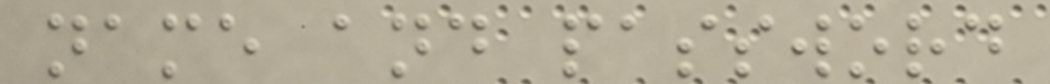name and password
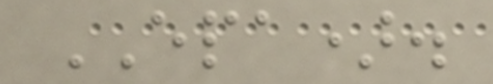EPA).
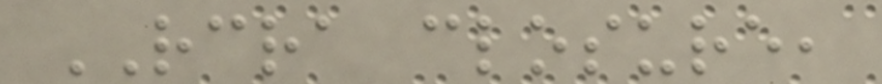RCRA closure,
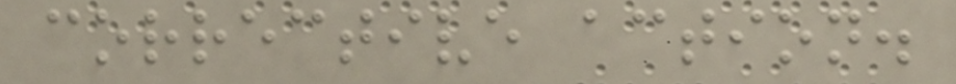corrective action.
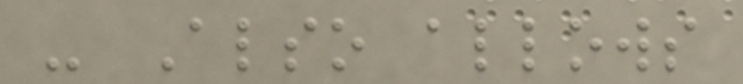- Also allows
